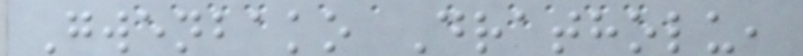Gwenbako Dratholu,
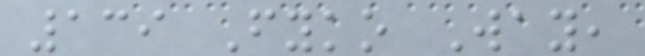139 Fyko Way,
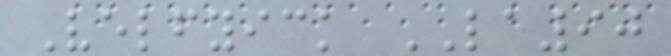Velfyick LA90
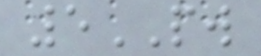5PW
